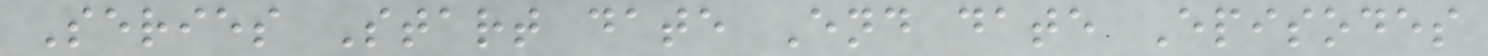Series Start date End date Episodes
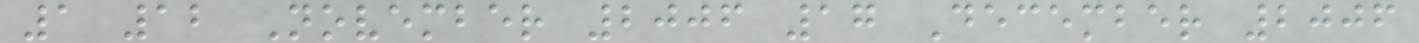1 12 November 2006 17 December 2006
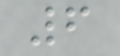6
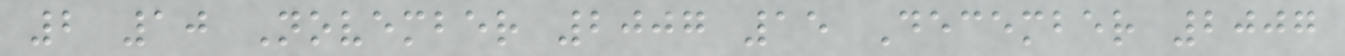2 10 November 2007 15 December 2007
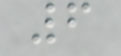6
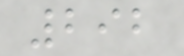292
